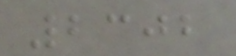2302
